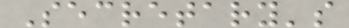Secretary's
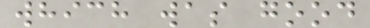which was good
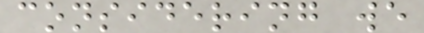considering we
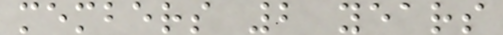members 2 years
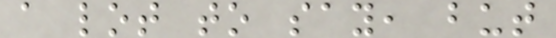a lot to say, but
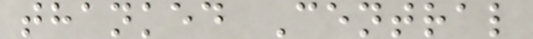thanked Central
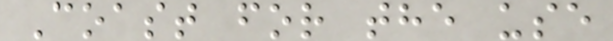Coast for the use
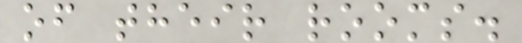of their rooms.
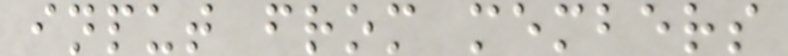input from members
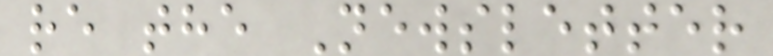re the Newsletter
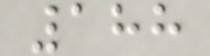188
